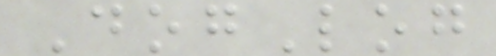DogLog
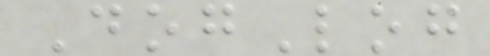DogLog
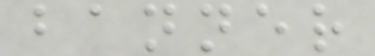banner
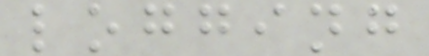logging
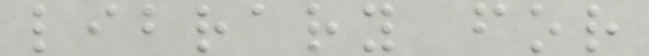library for
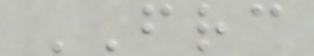FRC
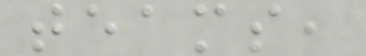teams,
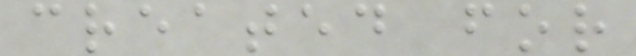created for
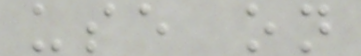use on
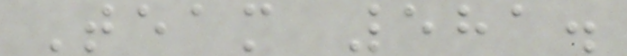Team 581.
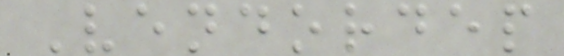Vendordep
